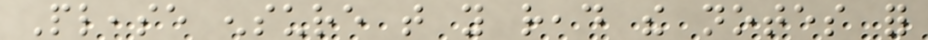Please ensure that you read the notes for
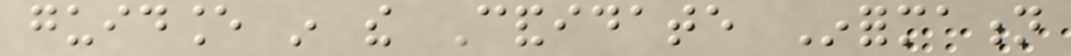guidance in the Candidate Information
